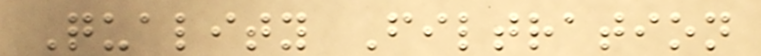Quality Filtration
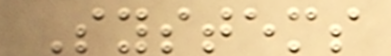Systems
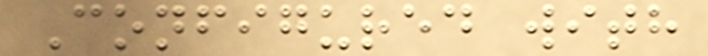Configured with
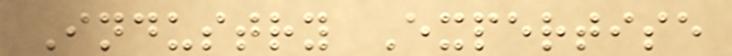Industry Expertise
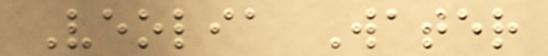Veolia Water
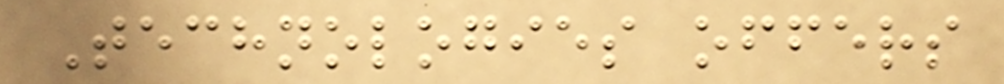Technologies offers
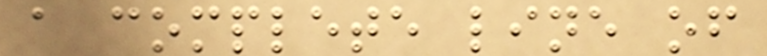a complete line of
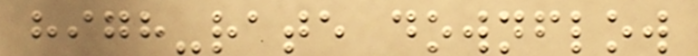high-rate downflow
